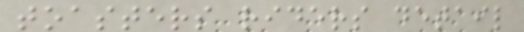toasters riders detail
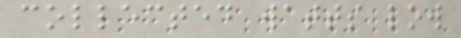collected watts low
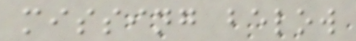missing below
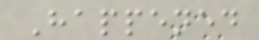Happened
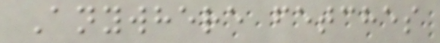Anywhere fetches
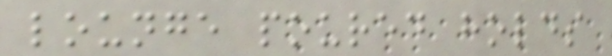lounge poured holds
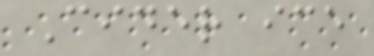Cider ice
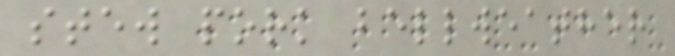stew pork bellweather
